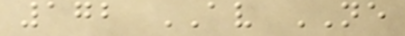172 AV NE
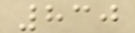830
